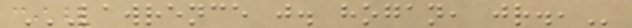LAWRENCE J. HOGAN, JR.,
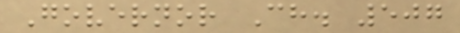Governor Ch. 507
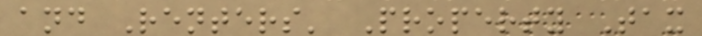and Renters' Property Tax
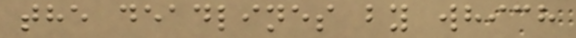the deadlines by which
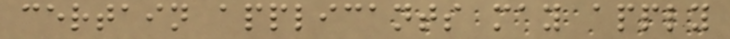certain applicants may apply
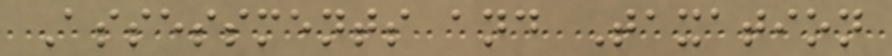Assessments and Taxation
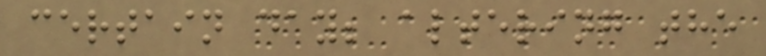certain day; altering the
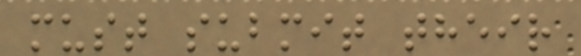must submit their
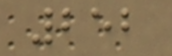252
